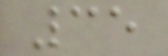35
